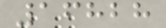16828
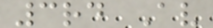3rd Av
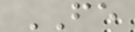FE
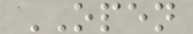OPEN
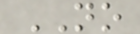NO
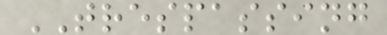TRESPASSING
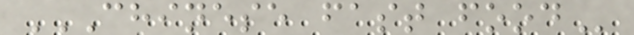CHINESE FAST FOOD
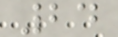24
